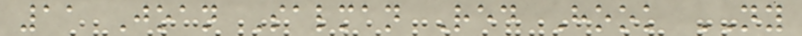11 Joan Salman Red Hook NY
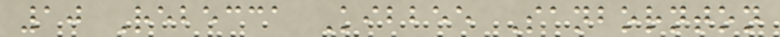10 Rebecca Kibbee Sanbornton
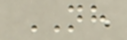NH
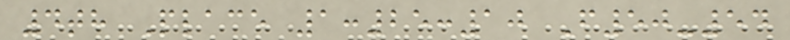4th Place 1:25:10 F50-54
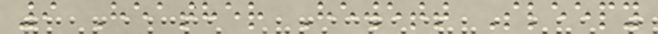9 Heather Hewett Sleepy
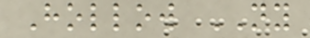Hollow NY
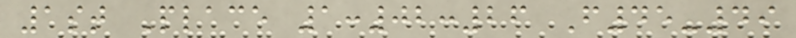1st Place 1:02:26 F45-49
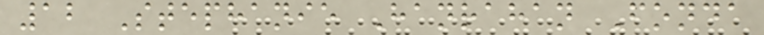12 Stephanie Hanrahan Fonda
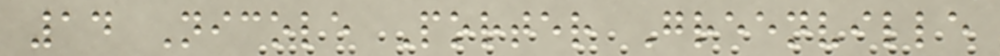14 Nicole Porter Greenville
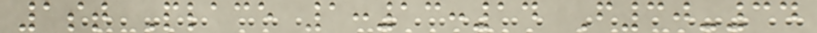1st Place 1:13:14 F30-34
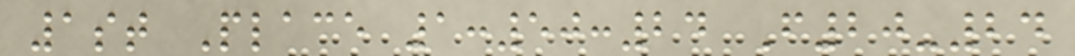1st Place 1:50:24 F20-24
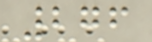276
